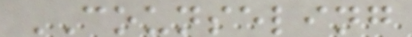COUNSELING
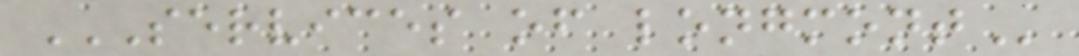SERVICES OF LONGMONT
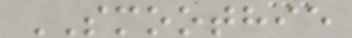SMOOTHIE
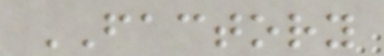FACTORY
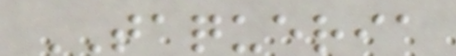TAQUERIA
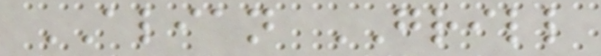ALIAN GRILL
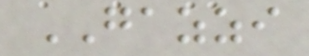GAZZI
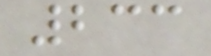233
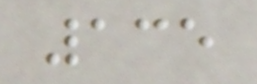135
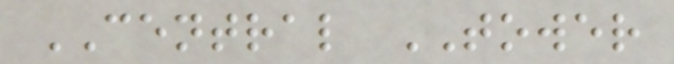CENTRAL TOWER
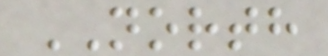NORTH
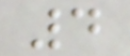4
